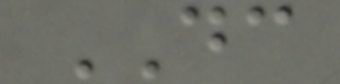DC
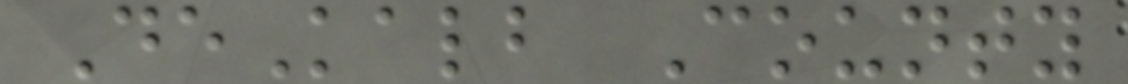DeKalb County
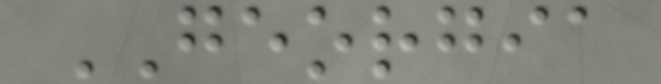GEORGIA
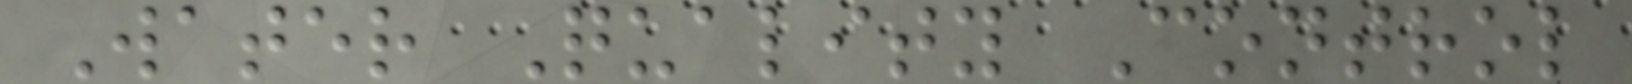Water Quality Control
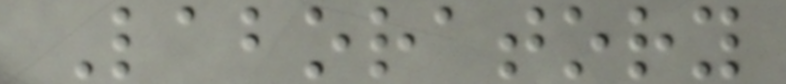Laboratory
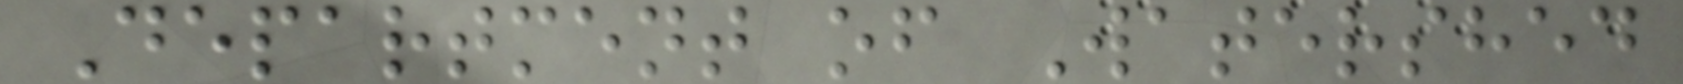Department of Watershed
